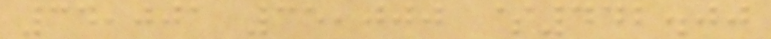34,001 35,000 $442.00
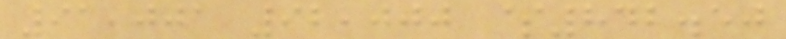91,001 92,000 $842.50
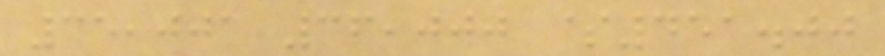35,001 36,000 $451.00
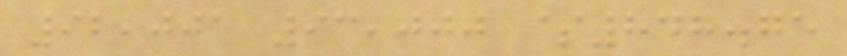92,001 93,000 $848.75
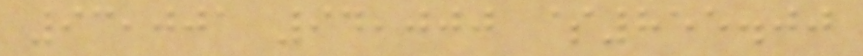93,001 94,000 $855.00
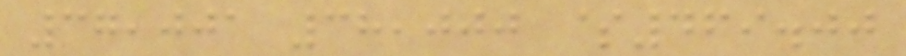37,001 38,000 $469.00
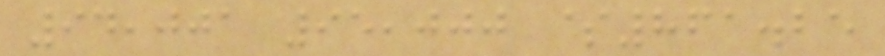94,001 95,000 $861.25
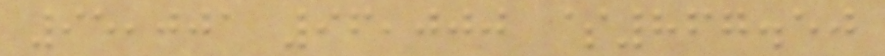95,001 96,000 $867.50
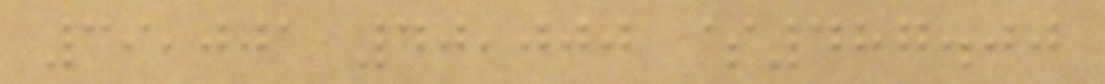39,001 40,000 $487.00
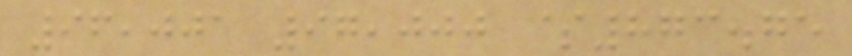96,001 97,000 $873.75
